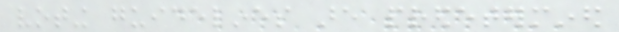voting guidelines are predetermined
